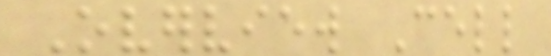Overview Cell
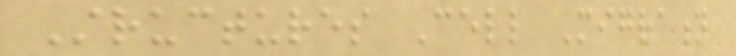Structures Cell Migration
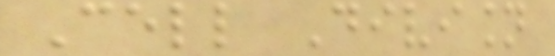Cell Division
